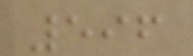596
